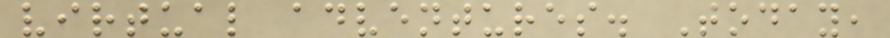virtual adventures. Today,
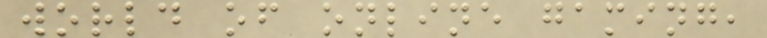world of online gaming,
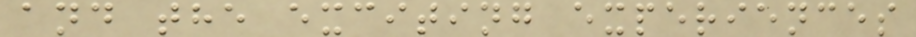and the exciting experiences
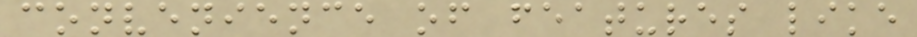convenience of features like
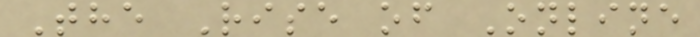The Rise of Online
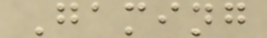Gaming
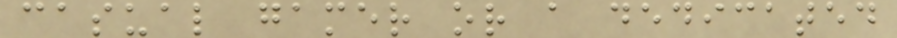casual gamer or a dedicated
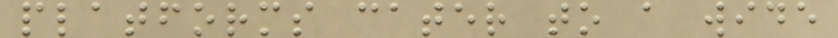platforms cater to a wide
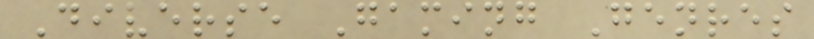Diverse Gaming Genres
